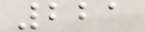221
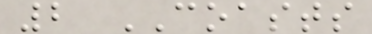2 COASTS
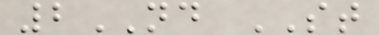2ND ST
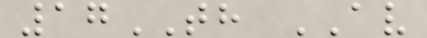17TH AV
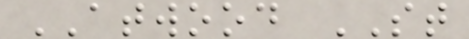ATWOOD ST
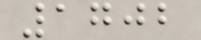1702
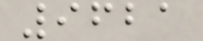9621
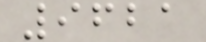9621
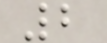2
